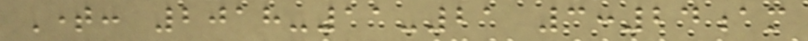Time: 2018-11-21 3:24am
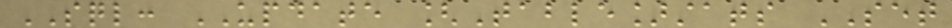SQL: UPDATE [Table]stats SET
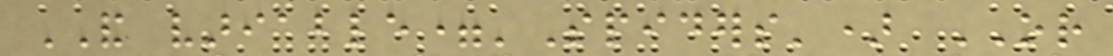AND variable='Spiders') OR
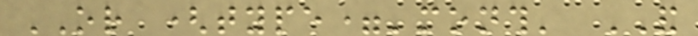OR (type='month' AND
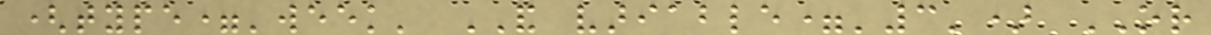(type='week' AND variable='3') OR
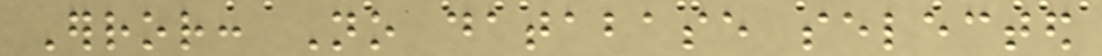Error: No database selected
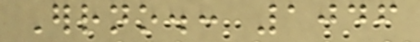Errno.: 1046
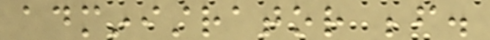administrator before.
